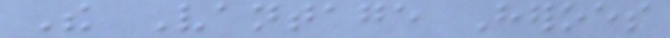The Vantage Heroes
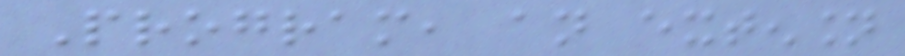Program, an extension
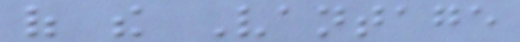of the Vantage
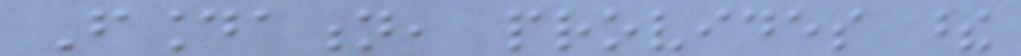Foundation, provides these
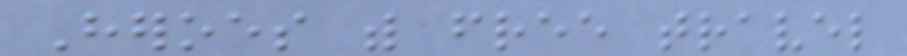Heroes with free travel
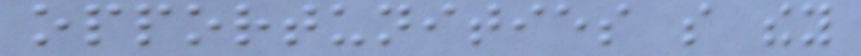opportunities so they
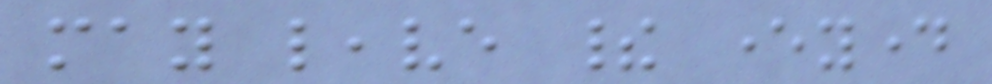may leave their everyday
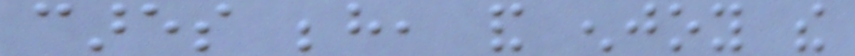cares behind, and enjoy the
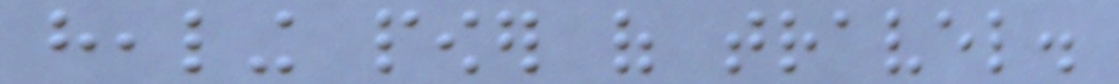healing power of travel.
